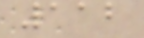112
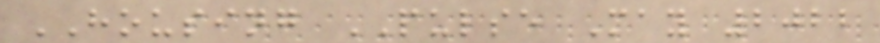HOUSING PULSE May 2022
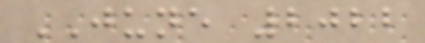JUNE 2022
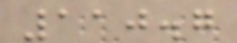110.7
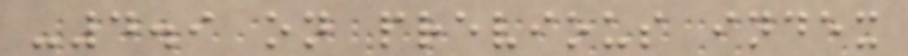-4.9 on previous index
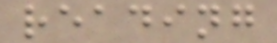reading
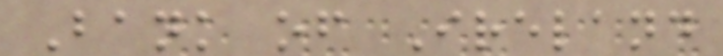Bank of Ireland
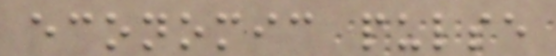economic pulse
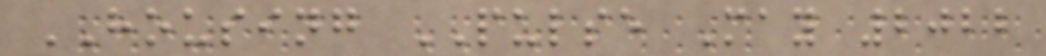HOUSING PULSE May 2022
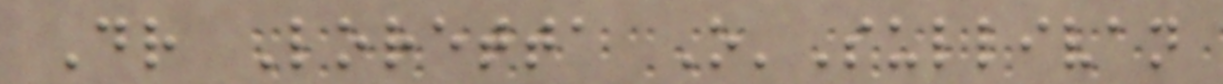Dr Loretta O'Sullivan
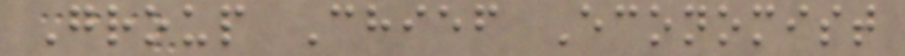Group Chief Economist
